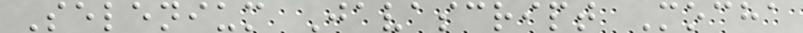Selenium Javascript Mocha
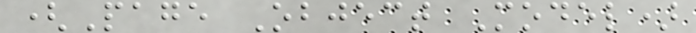(Page Object Model)
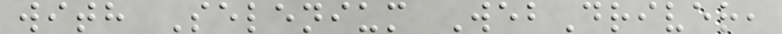with Selenium WebDriver,
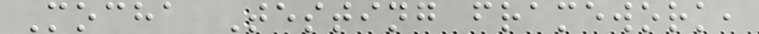Mocha Testing framework,
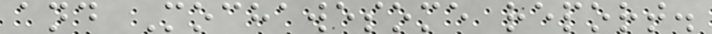and Mochawesome report.
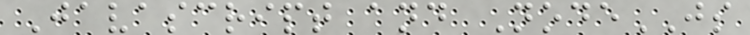Javascript and NodeJS
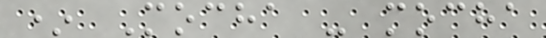* Mocha - mocha
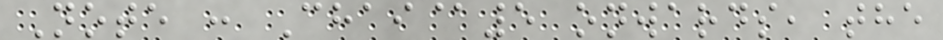Note : Chai@5 onwards, the
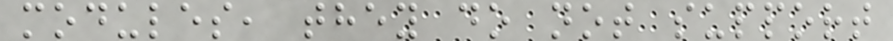modules, they do not support
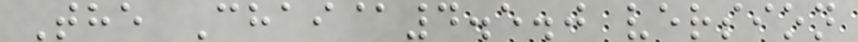The Chai@4.5.0 version
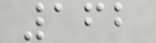162
